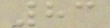83
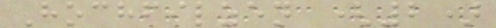Hochfilzen (2)
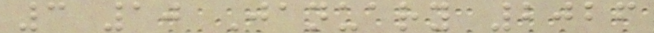3 10 January 2026
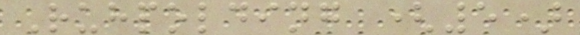Ruhpolding (5)
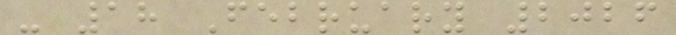- 18 February 2026
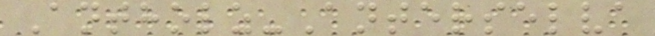Antholz-Anterselva
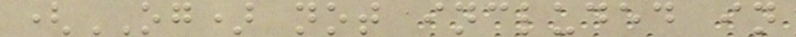(OG) not included in
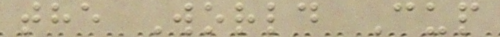the World Cup
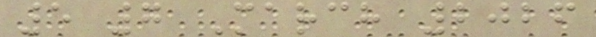5 7 March 2026
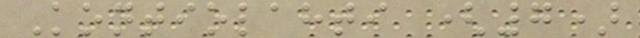Kontiolahti (7)
